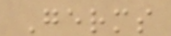Germs
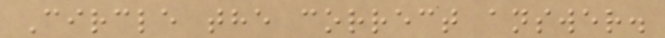Circle the correct answer.
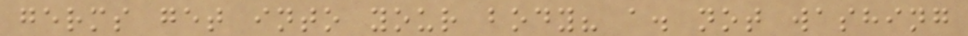germs get into your body? a. not washing
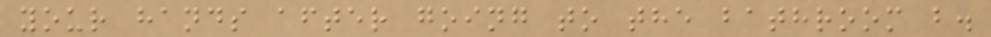your hands after going to the bathroom b.
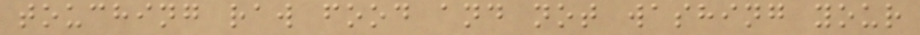touching raw food and not washing your
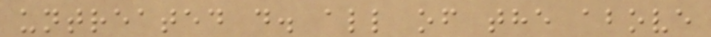untreated d. all of the above
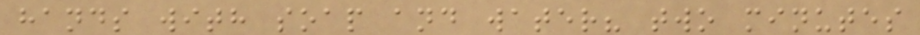hands with soap and water? two minutes
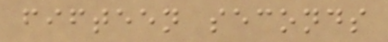fifteen seconds
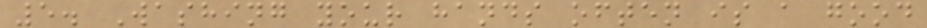5. Washing your hands often is a good
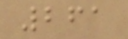261
